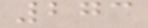273
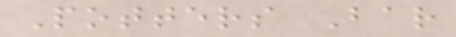Potters Bar
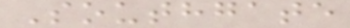Southgate
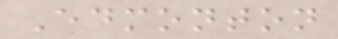Edmonton
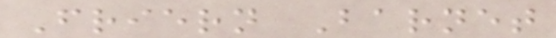Friern Barnet
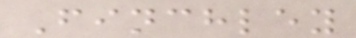Finchley
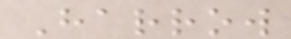Harrow
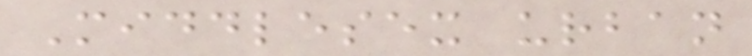Middlesex urban
